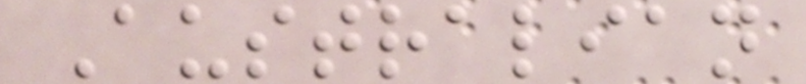Australian
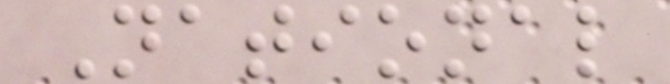National
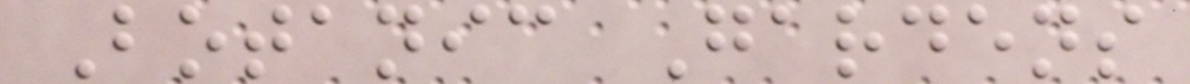Botanic Gardens
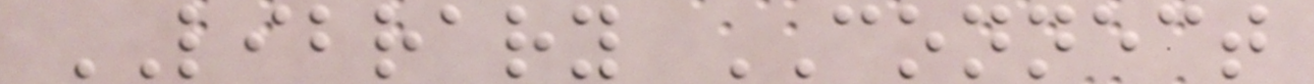LIBRARY CONNECT
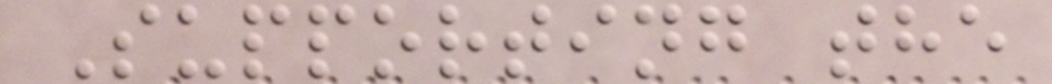Supporting the
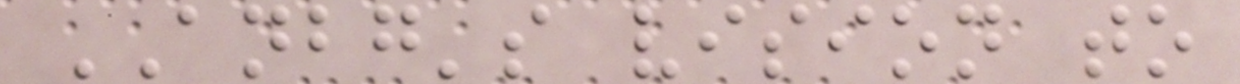ANBG's vision to
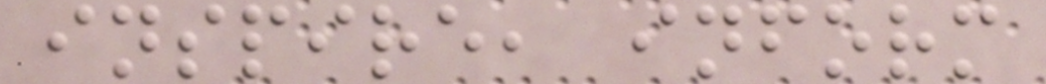inspire, inform
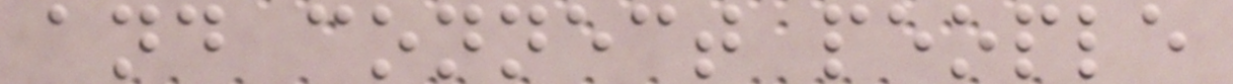and connect people
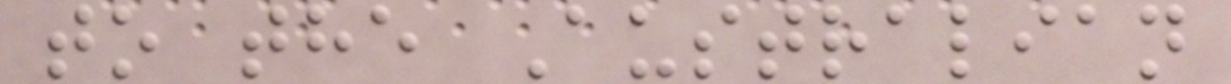to the Australian
